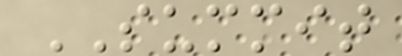SUMMIT
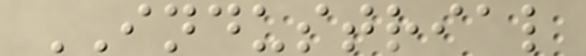INDUSTRIAL
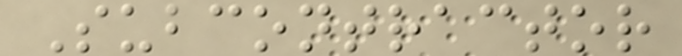Subcontractor
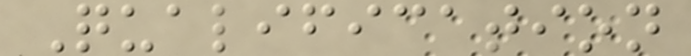Qualification
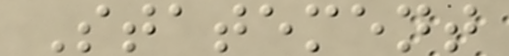Statement
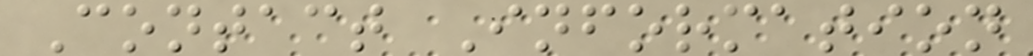Contact Information
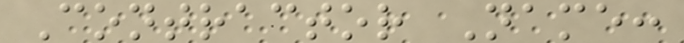Contractor Name:
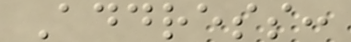Address:
